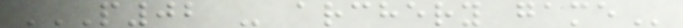P02 - ARCHERY GAME
